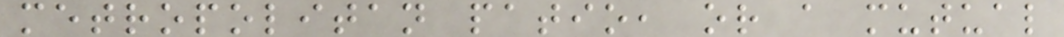metropolitan patio, or a mutual
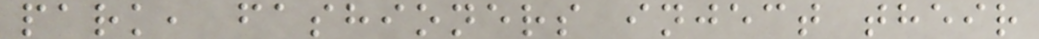park, fashioners inject their
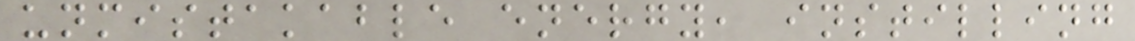unmistakable energy, instilling
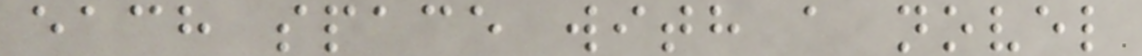each space with a novel
